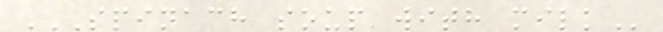SPINACH SOUP WITH MILK
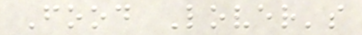Food Lover's
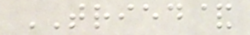TRIED&
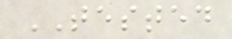TESTED
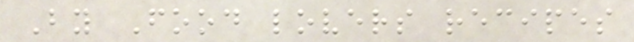By Food lovers recipes
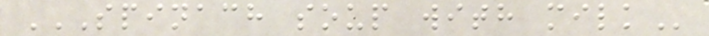SPINACH SOUP WITH MILK
